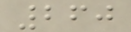260
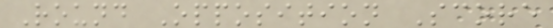Round Opposition Score
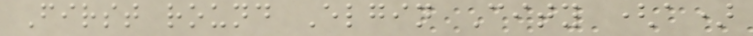First round Elgin City (a)
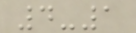4-1
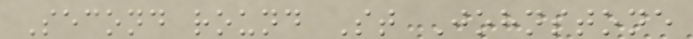Second round St Johnstone
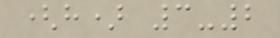(h) 3-2
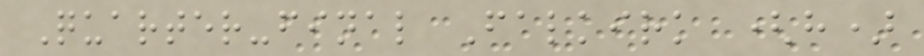Quarter-final Falkirk (h)
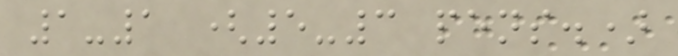1-1 (5-3 pens.)
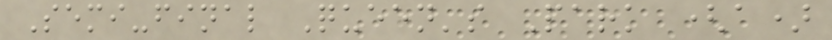Semi-final Queen's Park (a)
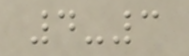4-3
